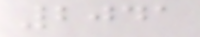2041
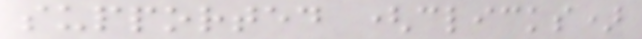supported (clicks)
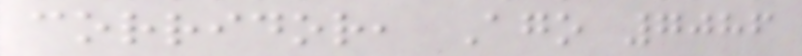corridor, Ago 7086
